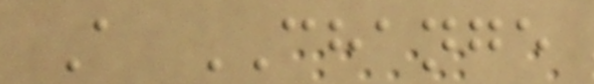A CHANGE
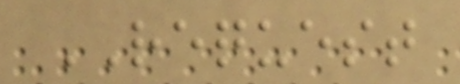REQUEST
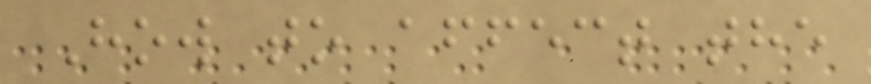How to affect the
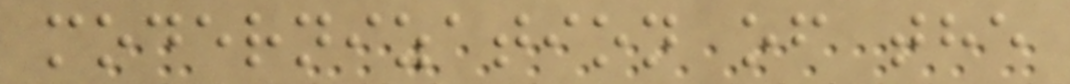modernization of the
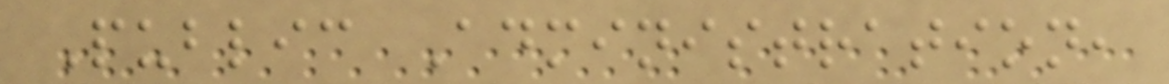Public Administration,
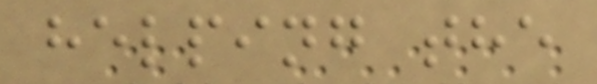helping the
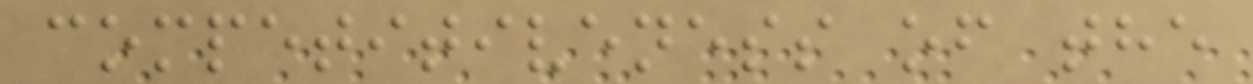competitiveness of the
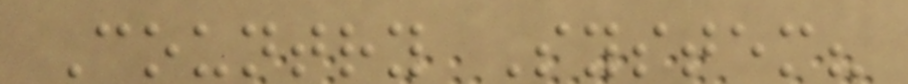Country System?
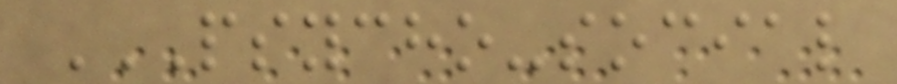PSYCHO-SOCIAL
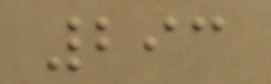293
